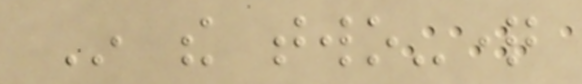In the two-question
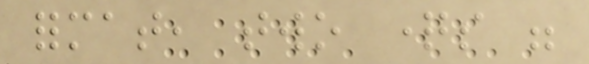format, two questions were
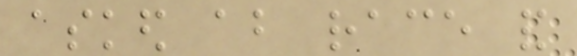asked about race and
